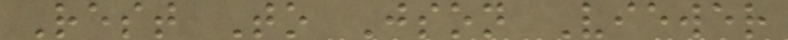Rest To Json Viewer
